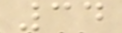34
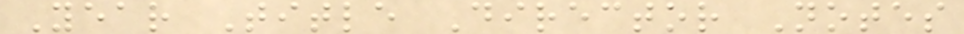Year Title Director Notes
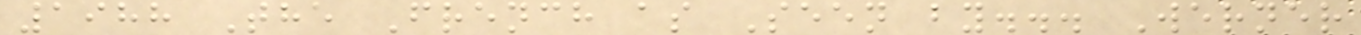1988 The French as Seen by... Werner
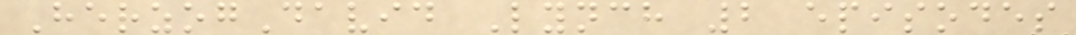HerzogDavid Lynch 2 episodes
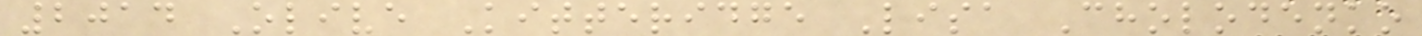2014 Olive Kitteridge Lisa Cholodenko
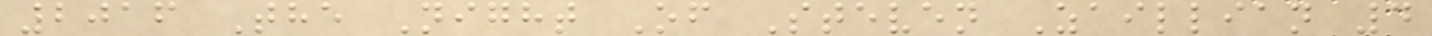2016 The Night Of Steven Zaillian 4
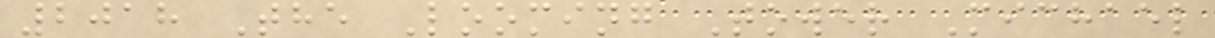2018 The Looming Tower Michael
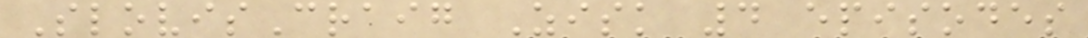SlovisCraig Zisk 4 episodes
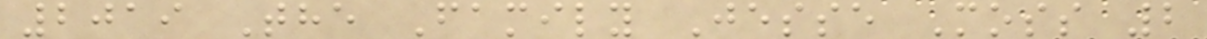2019 The Family Jesse Moss 2
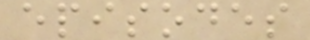episodes
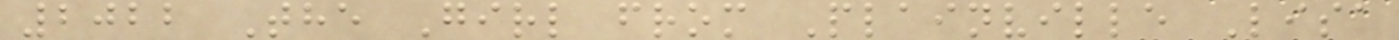2022 The Girl from Plainville Lisa
